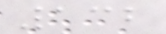132
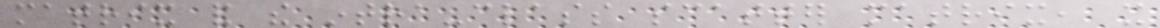matrix and the intra-class scatter matrix, it
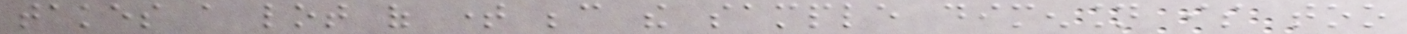takes a lot of time because the sample dimension is too
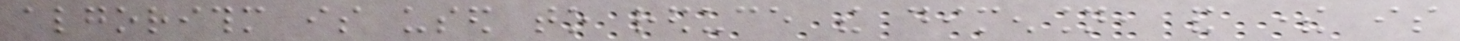algorithm is used to reduce the dimension, and there is
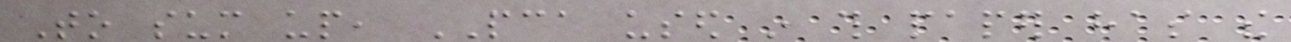To sum up, PCA used in this paper has the
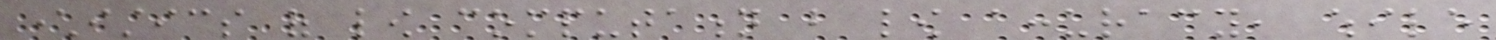characteristics of low computation but low accuracy, while
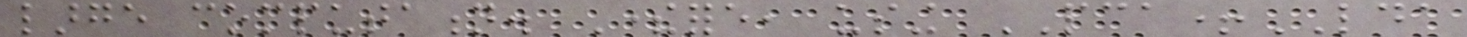large computation. Therefore, using PCA+LDA
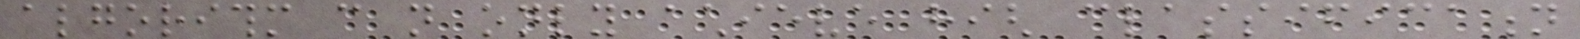algorithm can not only achieve high classification
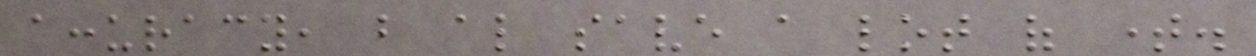accuracy, but also save a lot of time.
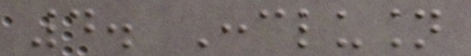4. Conclusion
